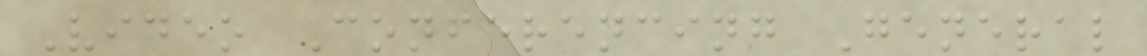Video Conferencing General
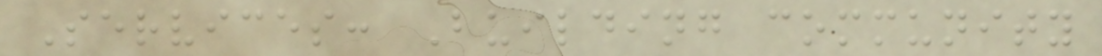Services: Building community
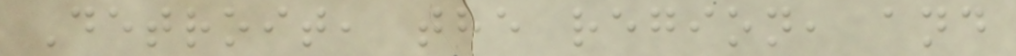Detroit, the region, and
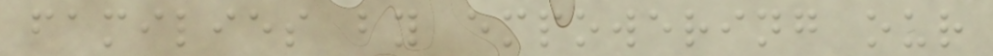families by empowering our
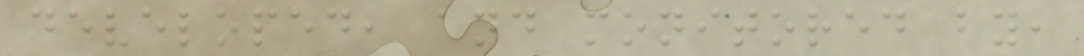developed, and monitored by,
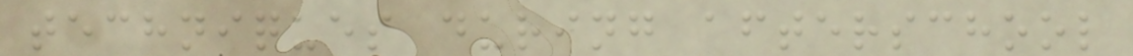techniques during afterschool
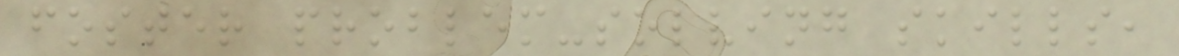foster problem-solving skills,
